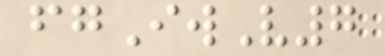fgIwV7
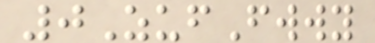0ZufFwwy
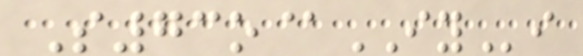S73o@IYi
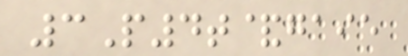3P4t&gaie
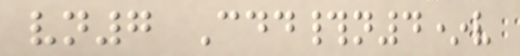vn7 Cdd#n4*v
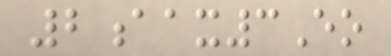2aax3Eo
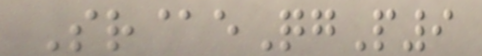Sr@eQgP9
